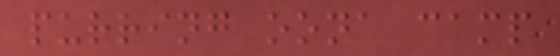purring oona camp
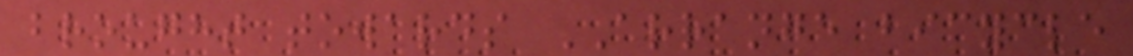brought towards ARRANGE bicycle
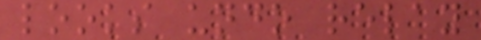looks undo relay
